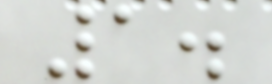1.
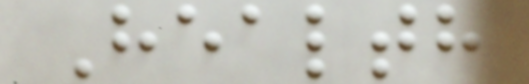Health
